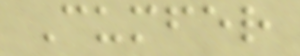Cumfer
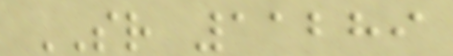SR 11289
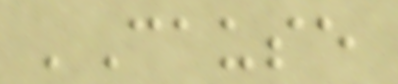'Cause
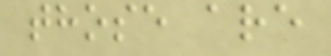those are
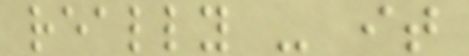really - it
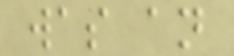was an
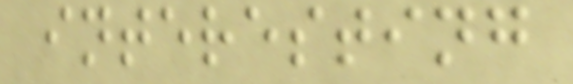interesting
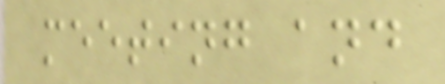meeting and
